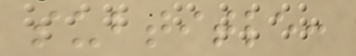subtitle:
